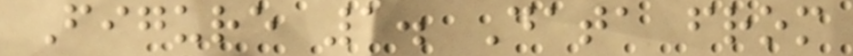Figure 1. Data from
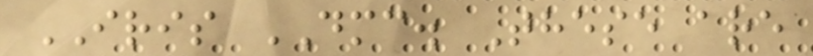IRIS DMC. These are
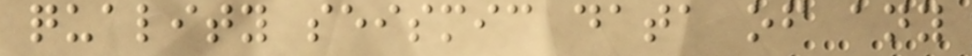quality seismic data of any
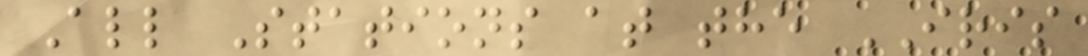All Stations at the IRIS
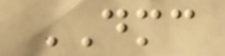DMC
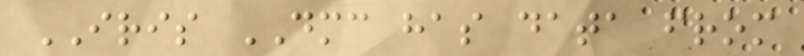IRIS DMC has data from
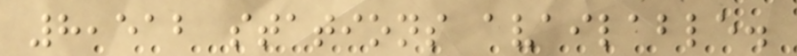8,512 stations available.
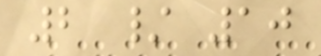2 / 10
